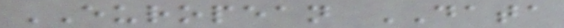EUROPEAN DATA
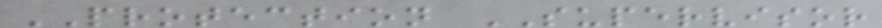PROTECTION SUPERVISOR
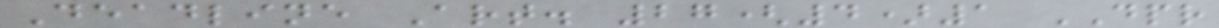Deadline Art. 27(4)1 DPR
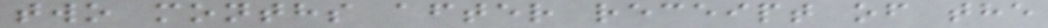two months after receipt of the
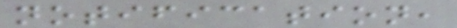notification,
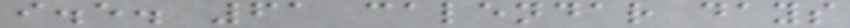i.e. 61 calendar days
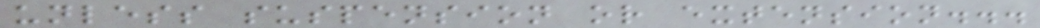unless suspension or extension...
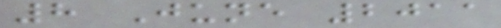8 June 2011
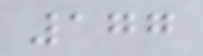177
